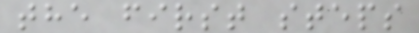the first steps
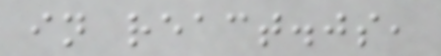in react.js,
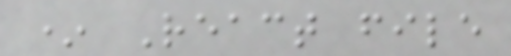* React file
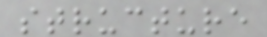structure
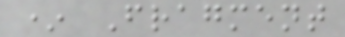* Fragment
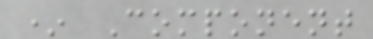* Component
